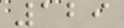129
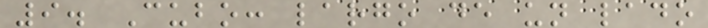9. Cubo: largo de un lado
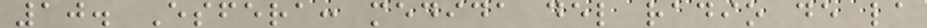10. Esfera: medida del radio de la
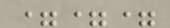===
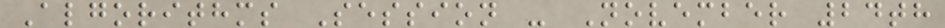Algorithms Session - November 24th
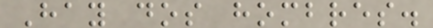Hay dos hombres.
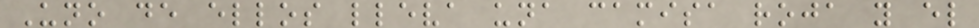Uno de ellos lleva una camisa roja y el
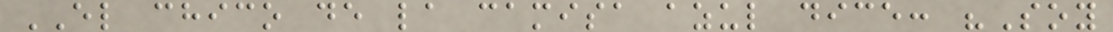EL chico de la camisa azul dice: "Soy
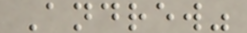Andrew"
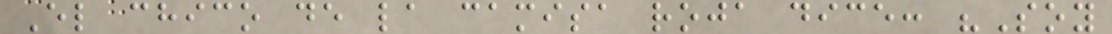El chico de la camisa roja dice: "Soy
